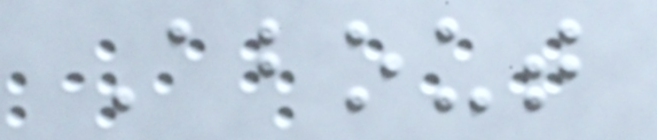About
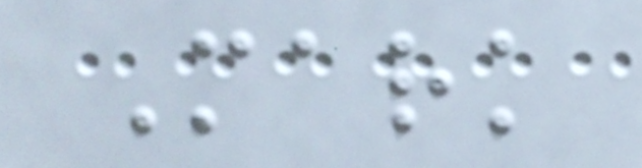Mark
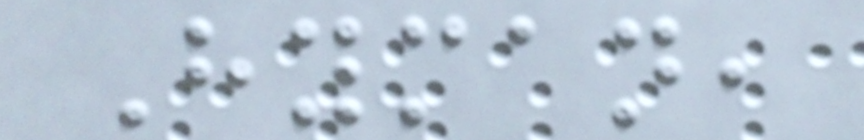Hyman,
